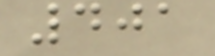401
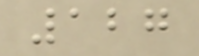127
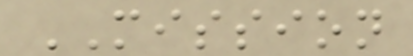MISSION
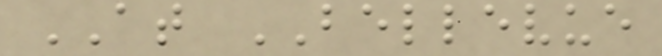AT BELLEVUE
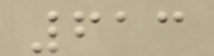613
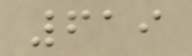619
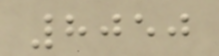8050
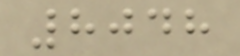8048
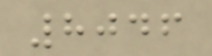8046
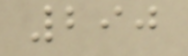290
